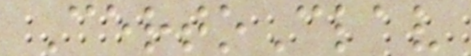CertoClav
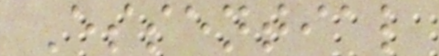Essential
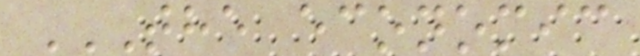THE ECONOMIC
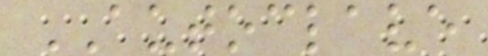AUTOCLAVE
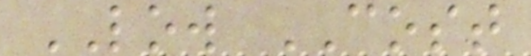LOW COST
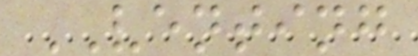VENTING
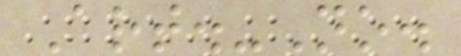Art.-No.
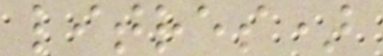litres)
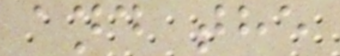and the
